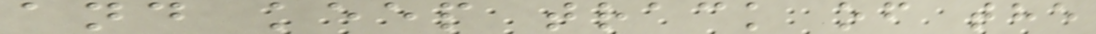and keep track of the
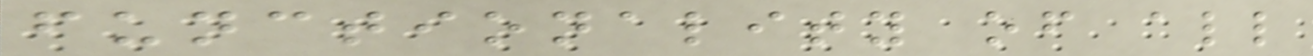functionality of all
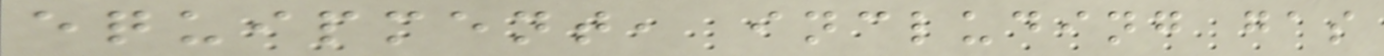equipment, including gas
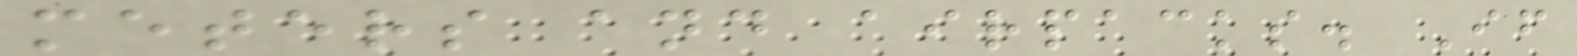meters and airpacks. If
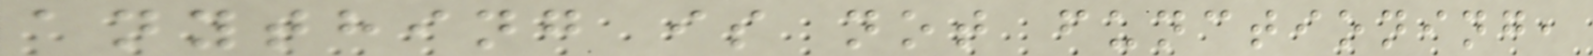anything is not functioning,
